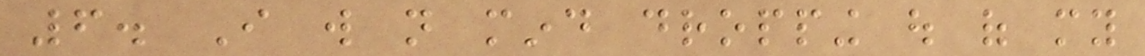6. I will not mind dropping out of my
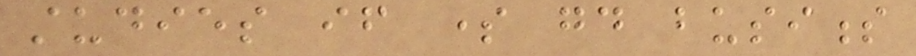studies if some good business
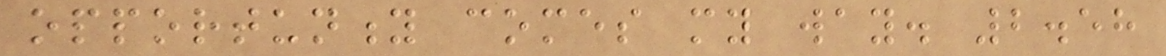opportunity comes my way. 2.58
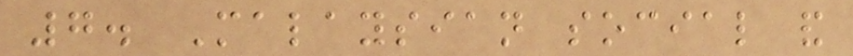7. Malaysian social and
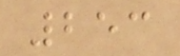253
